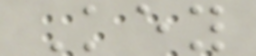Key
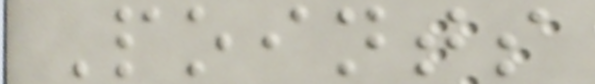Points
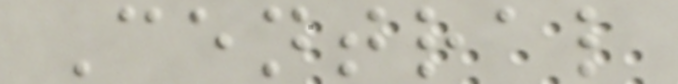Central
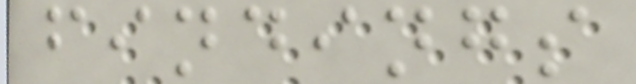findings
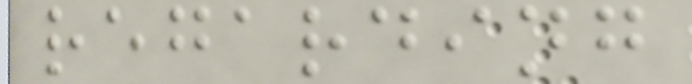regarding
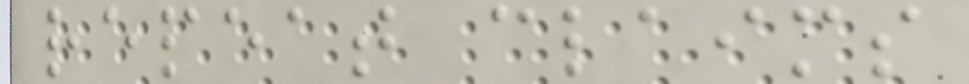repeat claims
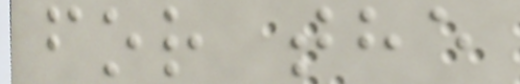for the
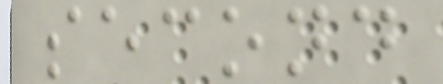second
